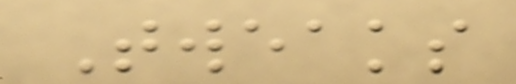Tweaks
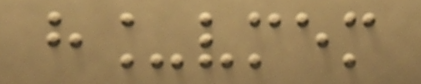h_vmem
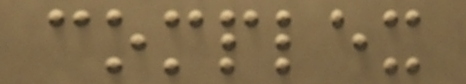complex
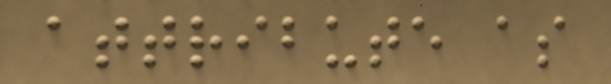attribute as
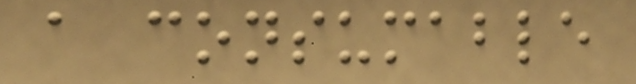a consumable
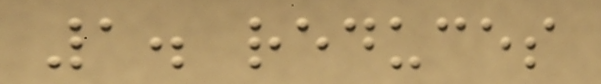1. reduces
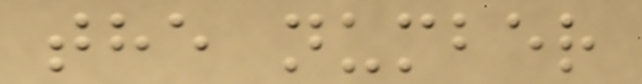the number
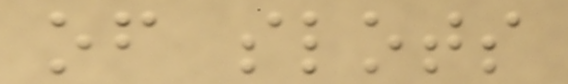of slots
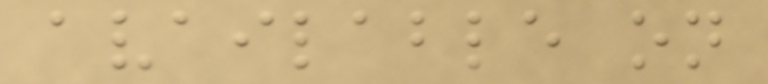available on
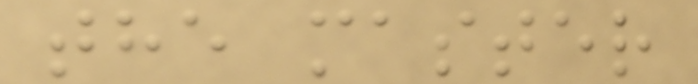the master
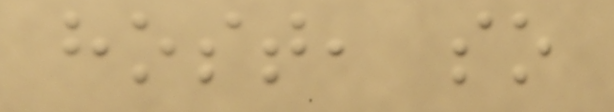host, so
